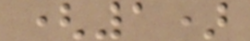(1)
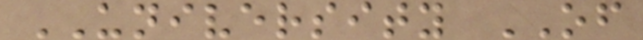UNIVERSITY OF
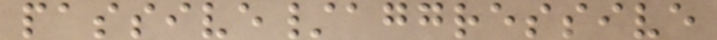passive/aggressive
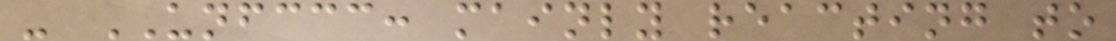- UNFCCC: mainly reacting to
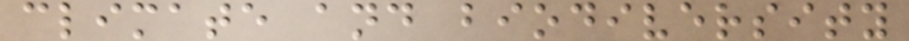climate and biodiversity
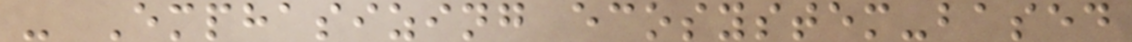- Emphasizing ecosystem-based
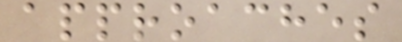approaches
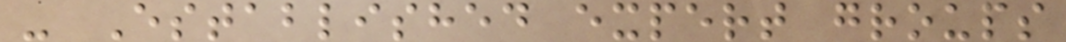- Established expert groups
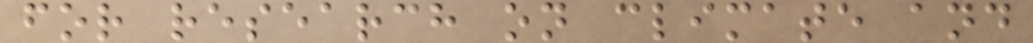for research on climate and
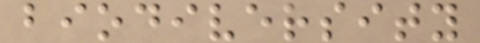biodiversity
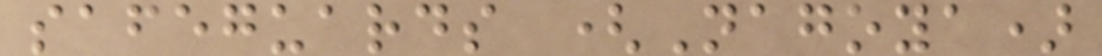safeguards (Nagoya)
